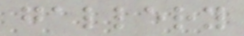gallery
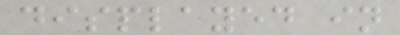displayed in
